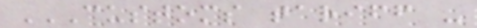CUSTOMS TARIFF -
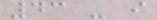43 - i
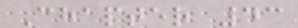Chapter 43
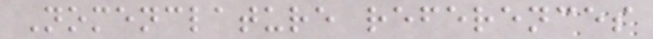Nomenclature references
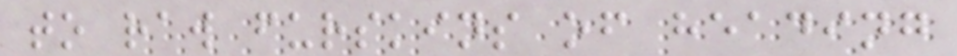to raw furskins of heading
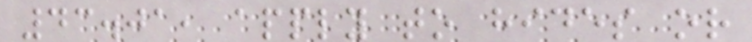43.01, apply to hides or
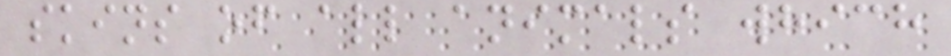skins of all animals which
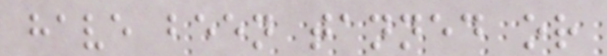have been tanned or
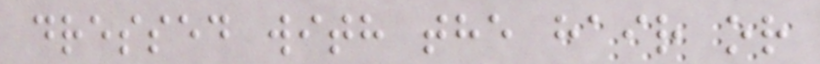dressed with the hair or
